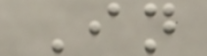In
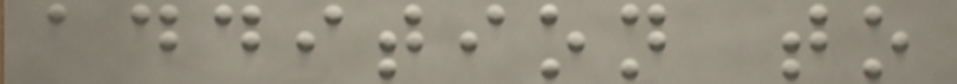addition to
